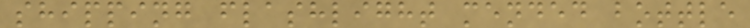shipping flashlight mended bottle
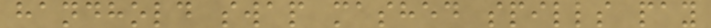handhold swap mashed spills pay
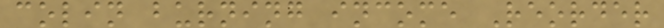colin burning income Reorder
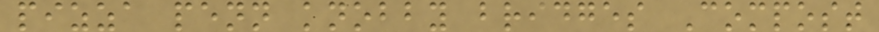pizza penn knobby bridges Compost
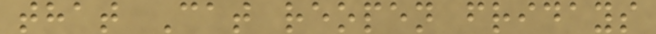that Cat reopen fridays
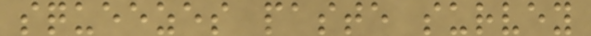squeezes paste survey
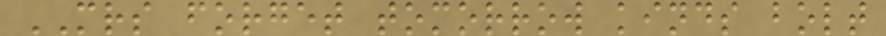MRS forget tomorrow kinds bolt
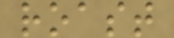roast
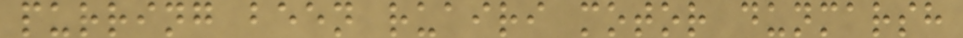purring been ruairi motor dunmarsh
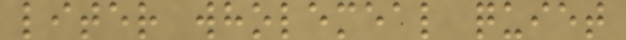liter wholemeal quiet
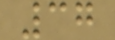37
